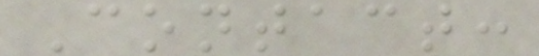Contact:
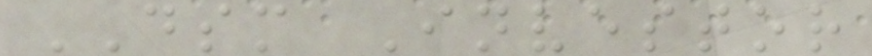DSM Investor
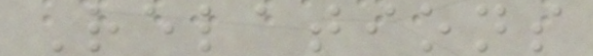Relations
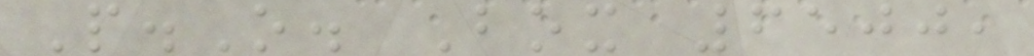P.O. Box 6500,
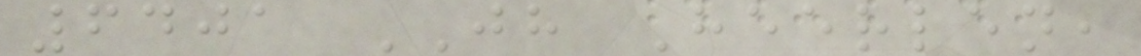6401 JH Heerlen,
